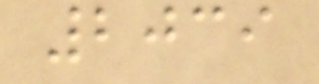2039
